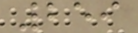259
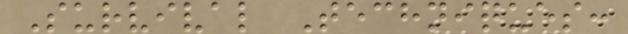Survival Techniques:
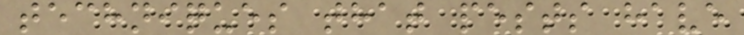techniques that pests have
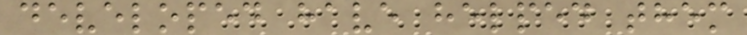developed have helped them
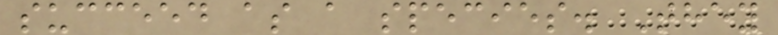succeed as a species. They
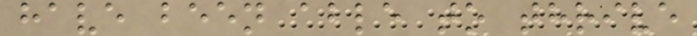have been able to thrive
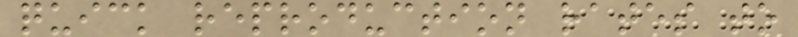quick reproduction rates to
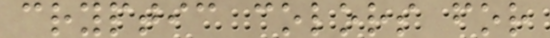cryptic colors for
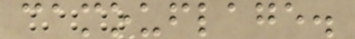camouflage.
